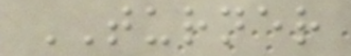TURNER
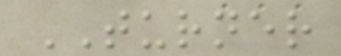TURNER
